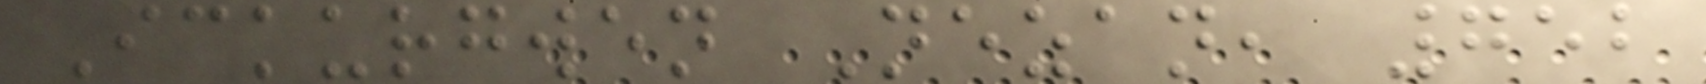Ickurgwen Nezan, 752
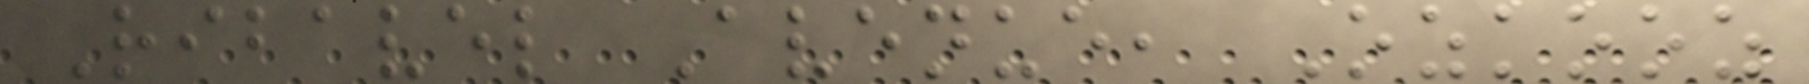Ribavel Avenue, Ozkooz
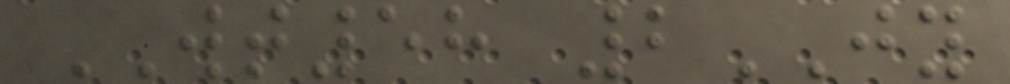WT58 2JY
